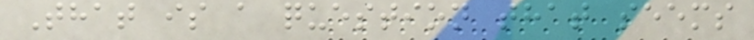That is a question that seems
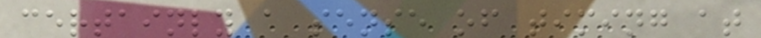certainly a sense of timing at
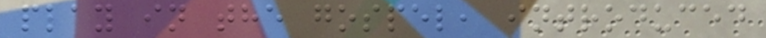play in the gospel, introduced
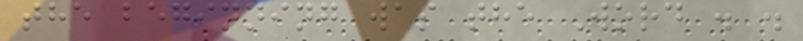the beginning was the Word . .
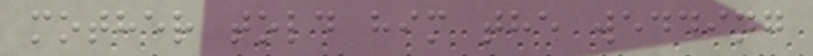mother told him the wedding
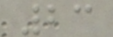23
